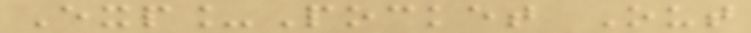Exp_Pocket Out
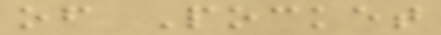of Pocket
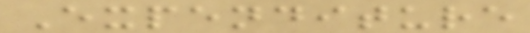Expenditure
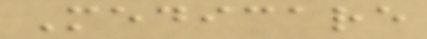Medicare
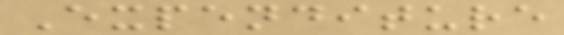Expenditure
